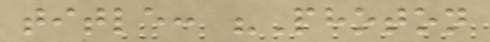title: "Photon
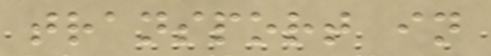transport in
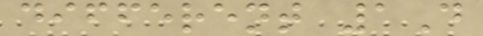different 1D
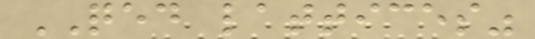QED lattices"
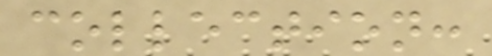collection:
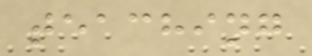teaching
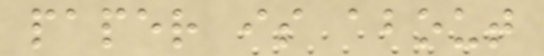paper is about
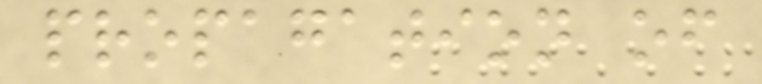propagation of
